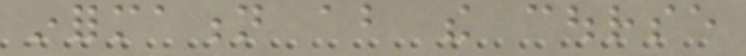information about the course
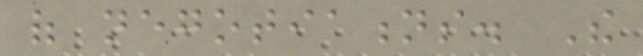of negotiations. The
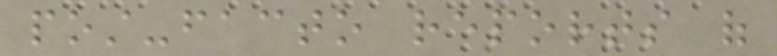post-facto reports of
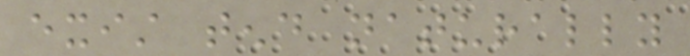exist tend naturally
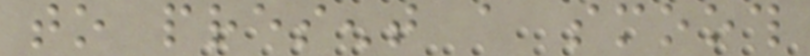to present a smooth
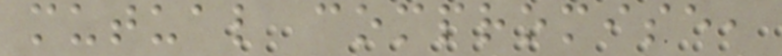mutual compromise,
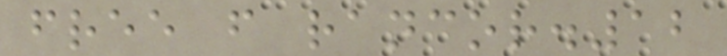free from rancor.12
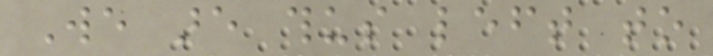We are thus left to
